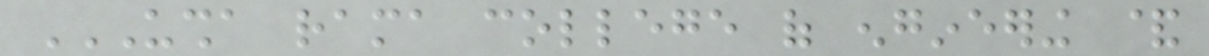USHA RAMA COLLEGE OF ENGINEERING &
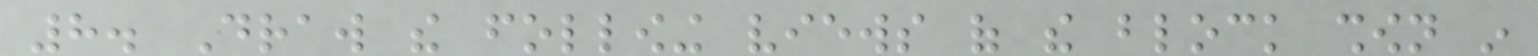8. Draw the following views of the block shown in
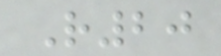R20
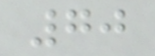70
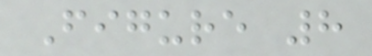Figure 8
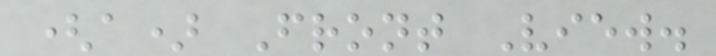(a) Front View.
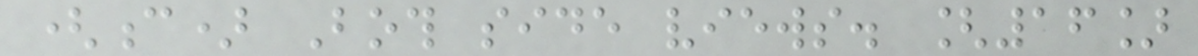(c) Both side views. [16]
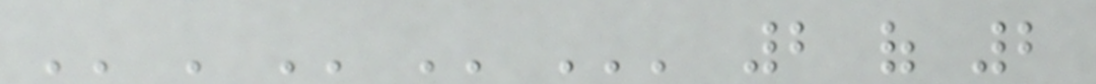'' ' '' '' ''' 2 of 2
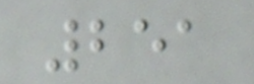251
